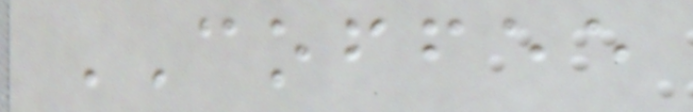COFFEE
